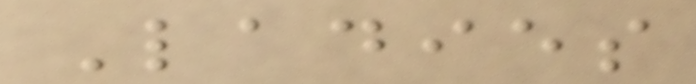Ladies
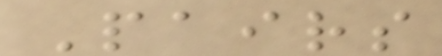Pairs
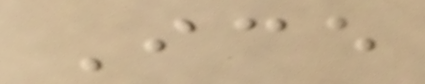Ice
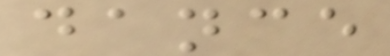dance
